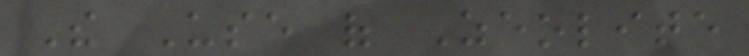The Use of Zeolite
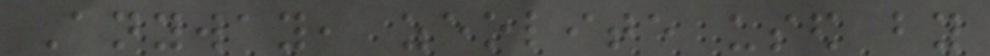Anyway, zeolite used by
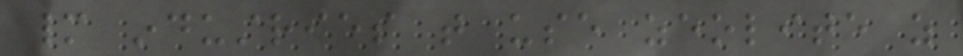many industries that use zeolite as
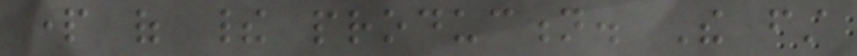part of their production. The first
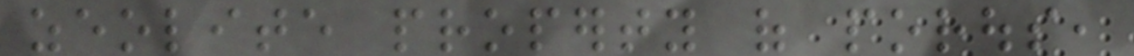zeolite property of porous,
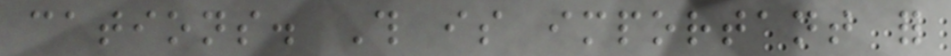cations. This is important for
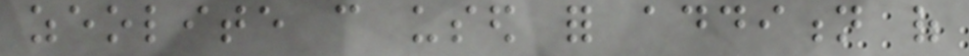zeolite can used for addition of
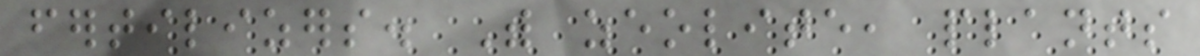fertilizers. With zeolite, plants
